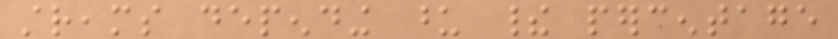streams depending upon their percentage
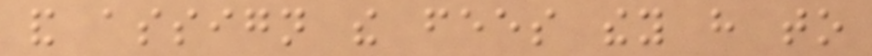and assign the fees they have to
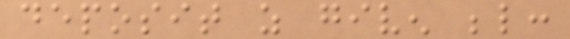deposit as given below:
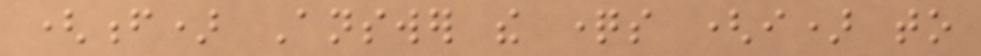(f) Answer the questions (i) to
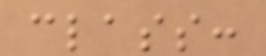class:
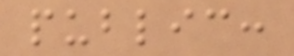public:
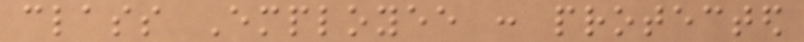class Employee : protected
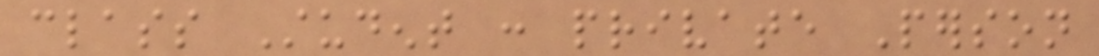class Student : private Person
